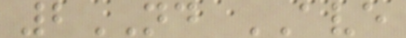2ND AVE
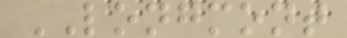LONGMONT
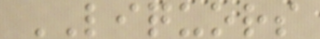LIQUORS
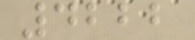4222
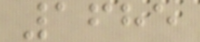1685
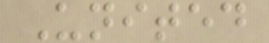United
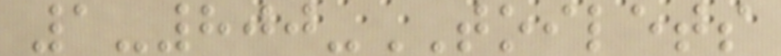1-800-TOILETS
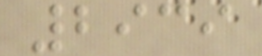2939
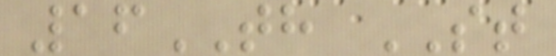16TH ST
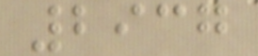2937
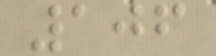106
